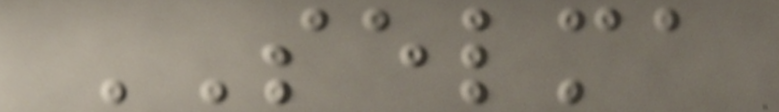SELMA
